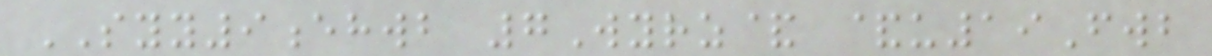SYY9ehwb 7Wyrz& &u19Fwb
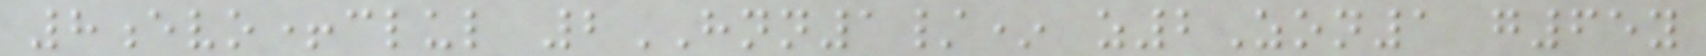8evo+clul 2HNN1/* z2Zon1 g65y
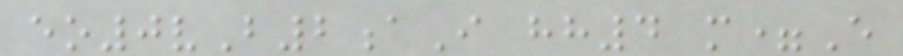eo0vB2aI hh4 m=E
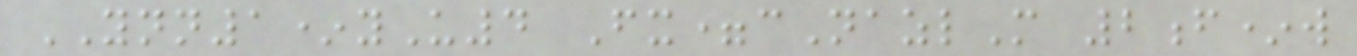YNN1*yU4 Fx=cNazlM 2f*w
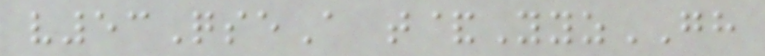v53QseA t&YyzGH
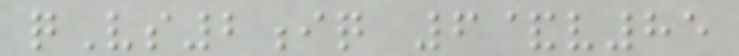qVs2iq 6&v85
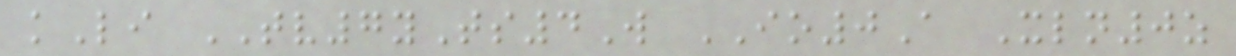kLi TV7yTs4W IO0A Xln0z
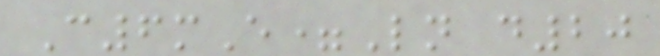C6mE=Ln d20
